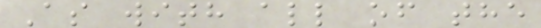As with all of the
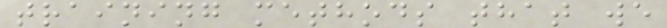training methods that we
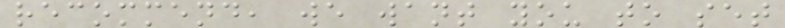recommend, we want you to set
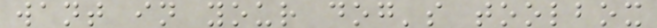want in your dog's toolbox
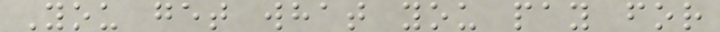You get what you pay for
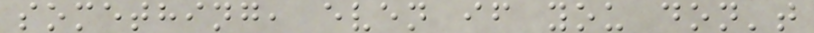something, even if you don't
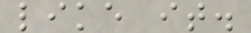like it.
